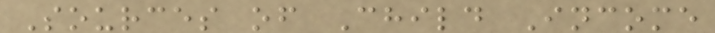Sources of Child Income
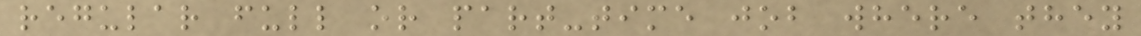regular full or part-time job where they
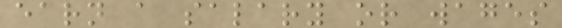earn a salary or wages
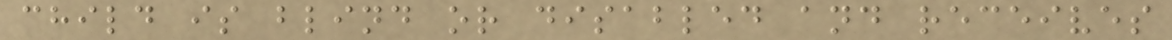child is blind or disabled and receives
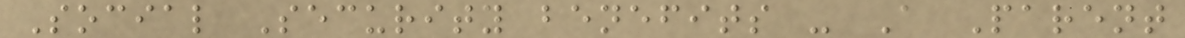Social Security benefits - A Parent
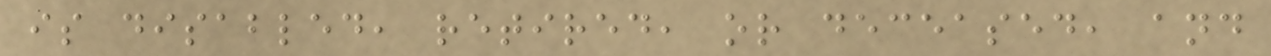is disabled, retired, or deceased, and
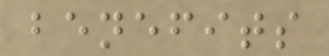benefits
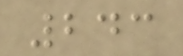243
